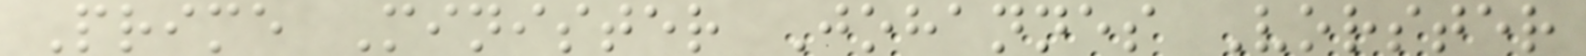Prime Minister Johannes Vorster
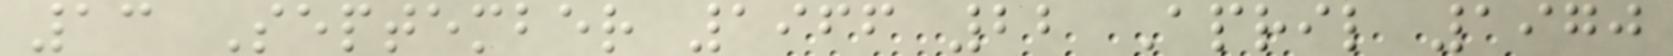13 September 1966 22 April 1970
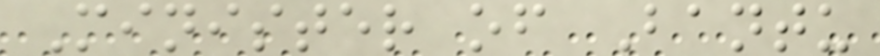Minister of Bantu
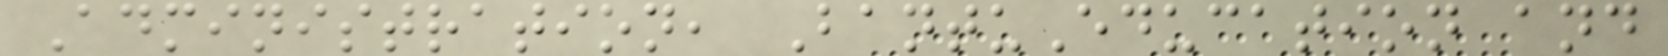Administration, BantuEducation and
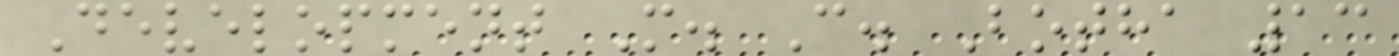Development M. C. Botha 13
